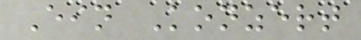Ein Konzert
